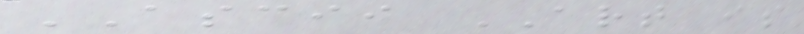ASCII ART is
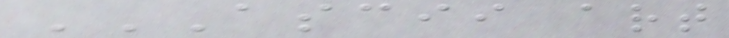ASCII ART
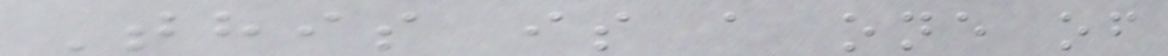This is a one of
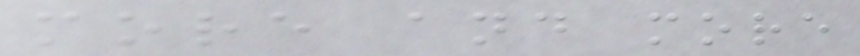more and more
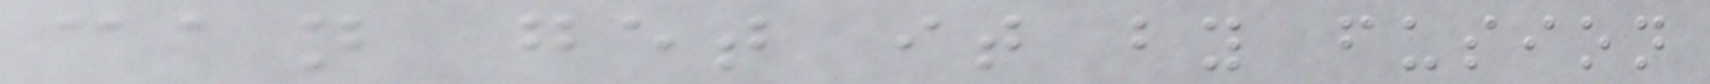can get it by fusion
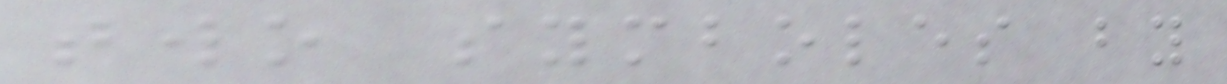two symboles by
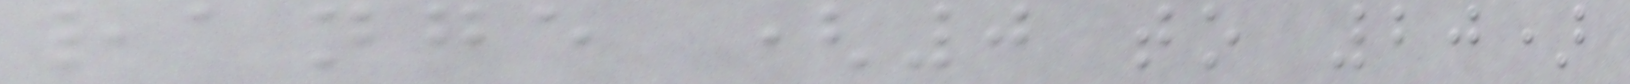range (0 to 20)
